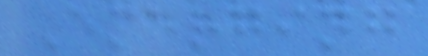Emerging
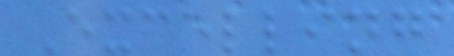Excelling
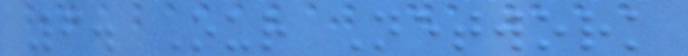6. Our Network
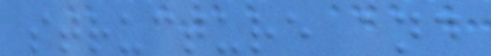structure and
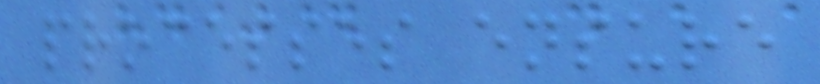processes ensure
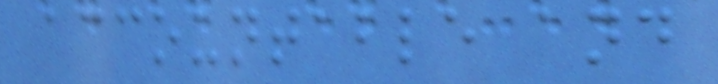accountable and
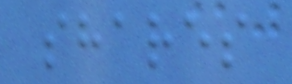shares
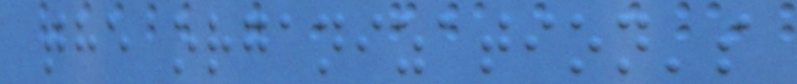the organization's
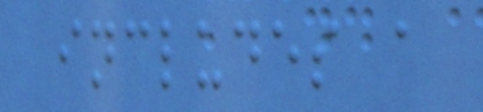includes a
